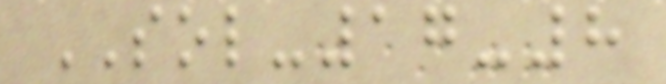SOL-17-8
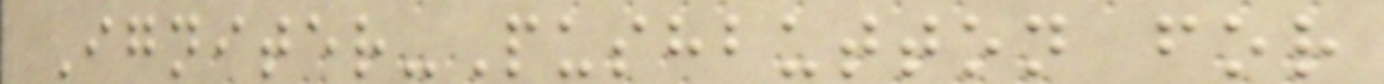Igniter-Pushbutton for
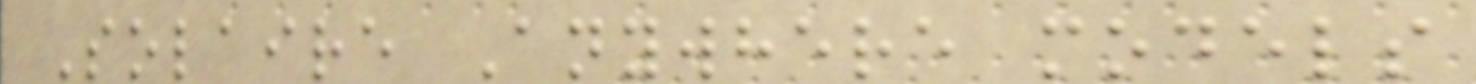Solaire Anywhere models
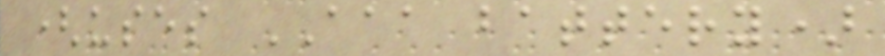(uses AAA battery)
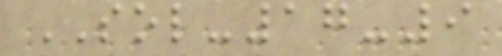SOL-17-9
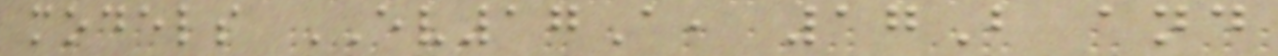models EV17A, 17B and
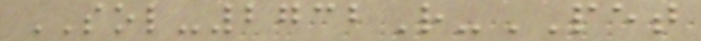SOL-2732R-PET
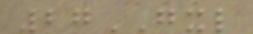27GXL
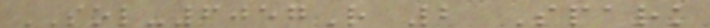SOL-6057R 2 Spark
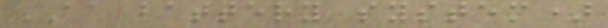AA battery system)
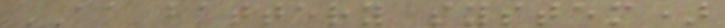AA battery system)
